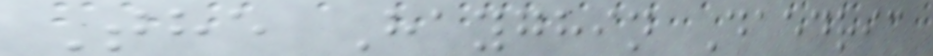The Hayghin Daedric
